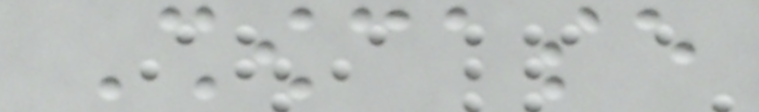Showcase
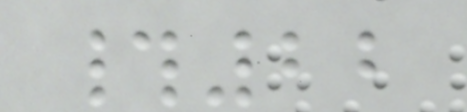#22
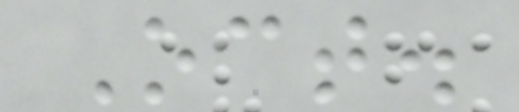Oct.
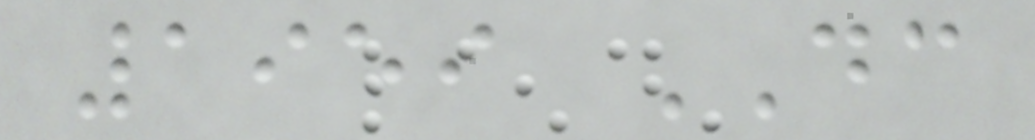1959 DC
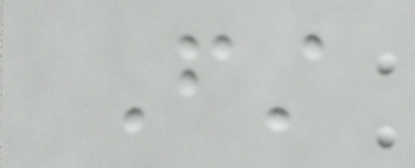First
